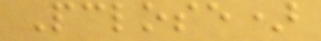Pclose)
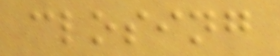closing
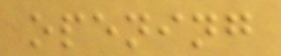opening
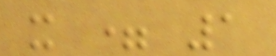x = 1
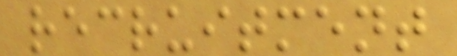recruitment
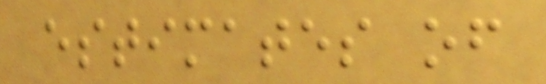estimates of
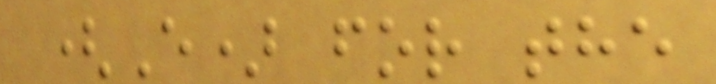(E) for the
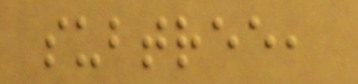subtree,
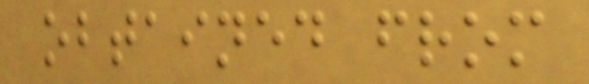obtained from
